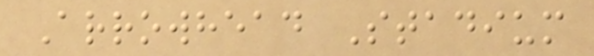Arrowhead Stadium
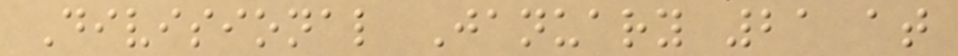Divisional January 21 at
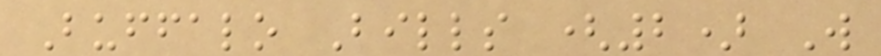Buffalo Bills (2) W
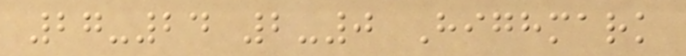27-24 2-0 Highmark
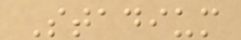Stadium
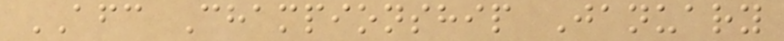AFC Championship January
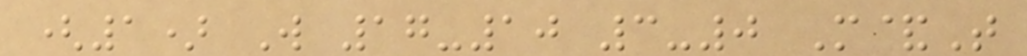(1) W 17-10 3-0 M&T
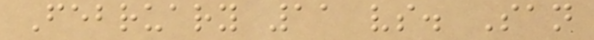February 11 vs. San
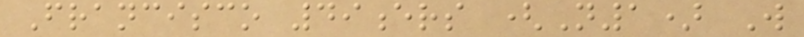Francisco 49ers (N1) W
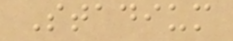Stadium
